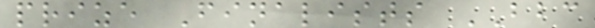prize Finalists BBC
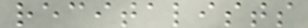recitalists
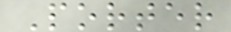Porter
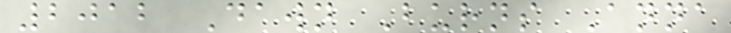2012 Dawn Burns Anna
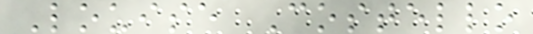Louise Costello
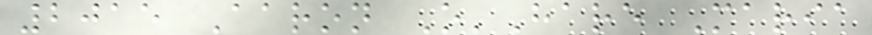2015 Aaron O'Hare Maria
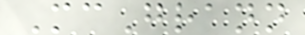McGrann
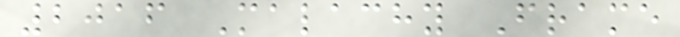2016 Malachy Frame
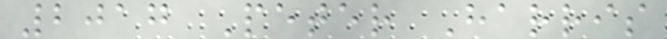2017 Peter Harris
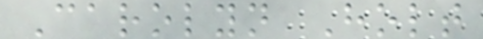Carolyn Holt
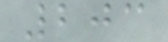203
